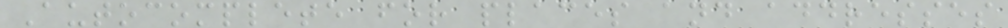Autocomplete for places and addresses
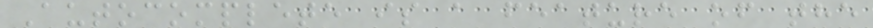Autocomplete is a feature of the
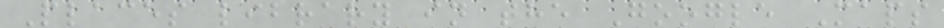Places library in the Google Maps
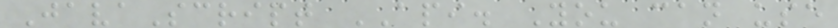JavaScript API. You can use
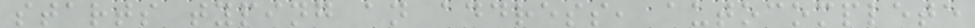starts typing an address, autocomplete
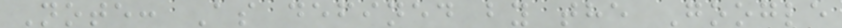Note: As defined by the Google
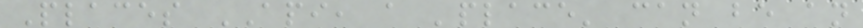Places API, a 'place' can be an
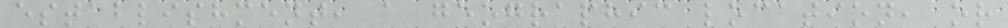establishment, a geographic location, or
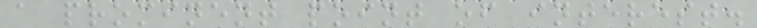a prominent point of interest.
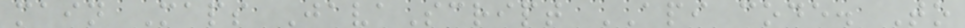main Maps JavaScript API code. To
